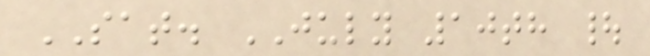SAT. JULY 10th |
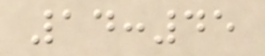14:45
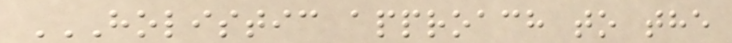HOLISTIC APPROACH TO THE
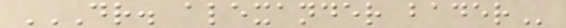DR. ALEXANDER BADER
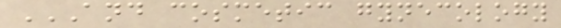AND COSMETIC GYNECOLOGY
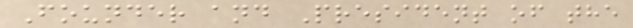Founder and President of the
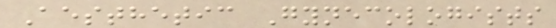Aesthetic Gynecologists
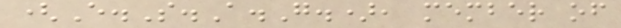(E.S.A.G.), member of
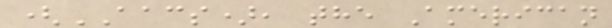(AACS), the American
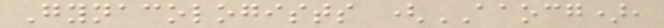Gynacologists (AAOCG),
